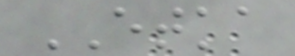ETKA
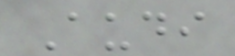Audi
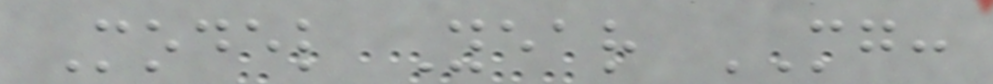Model Year MG:
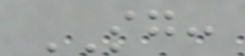SG:
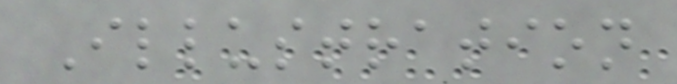Illustration
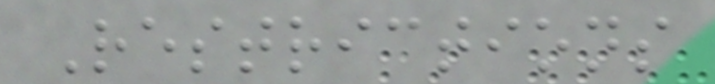Restrictions
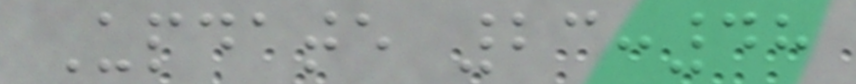Update 23:48
